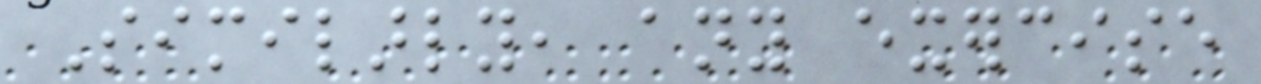Similarly, any exercise
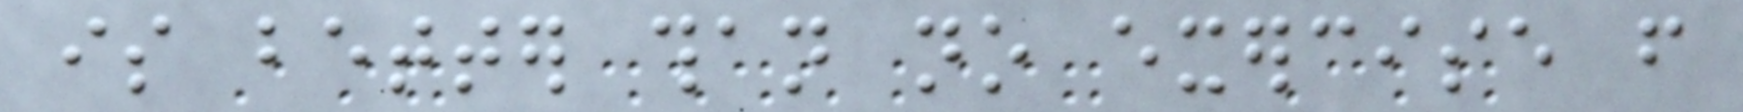is better than no exercise from
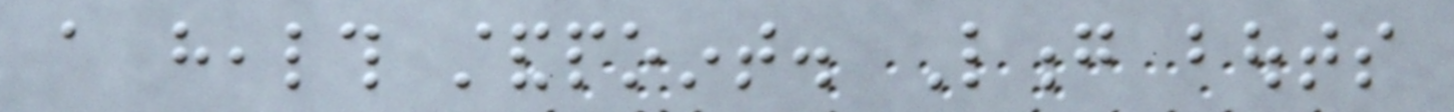a health standpoint. Long bouts
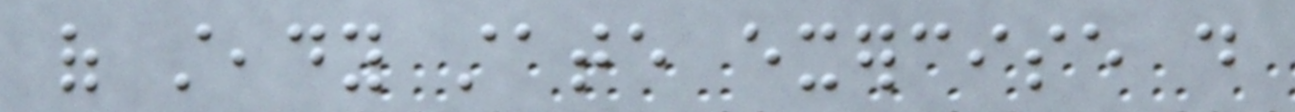of steady state exercise do
